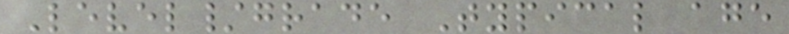Level/grade Typical age
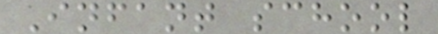Infant school
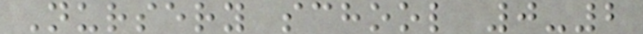Nursery school 0-2
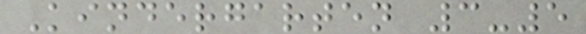Kindergarten 3-5
